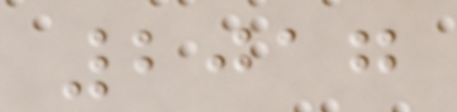2017
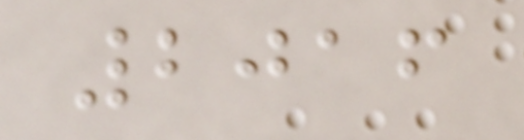2016
